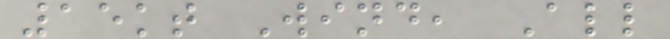15kt Wind, All
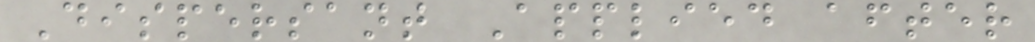Dispersant Applied after
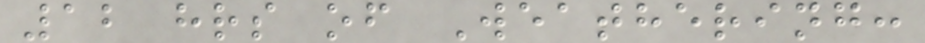12 hrs of Weathering:
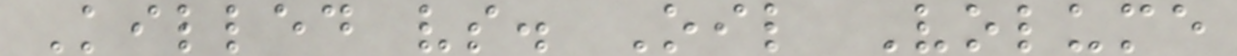Killed vs. Oil Volume
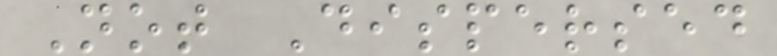Not Dispersed
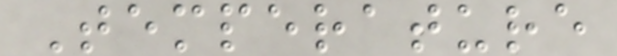Temperature
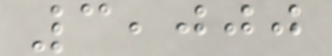3,000
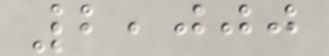2,000
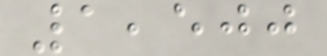1,500
